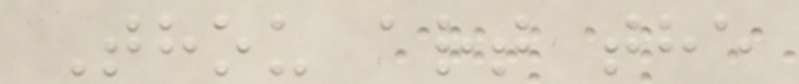Thou art the
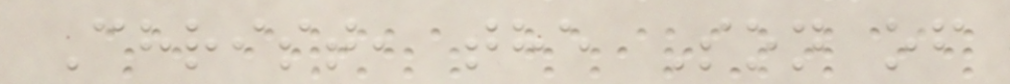Christ, the Son of
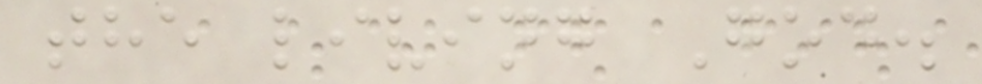the living God.
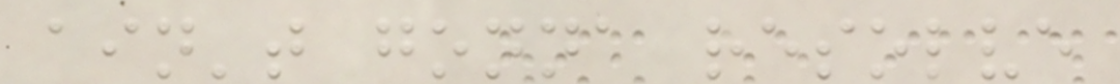ain't gonna resolve
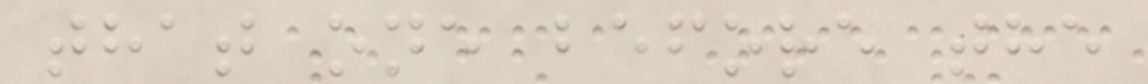that one before the
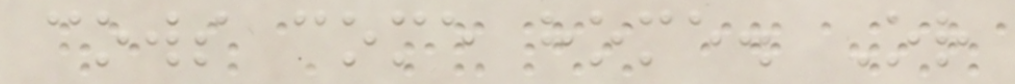cows come home. Or
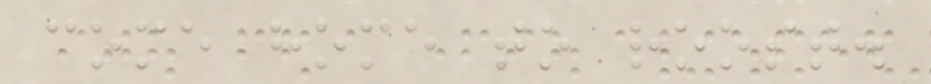come home to roost.
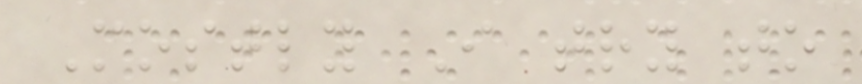Mostly I try to
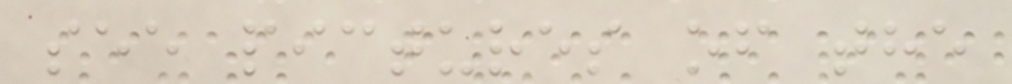see pictures of the
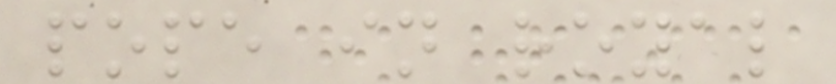pope in royal
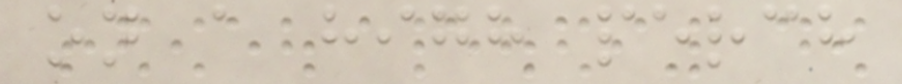on a high perch
